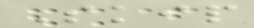Skip
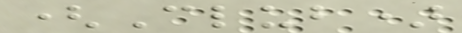(Club)
